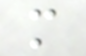m
